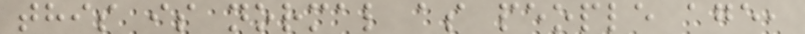this is normal as people age,
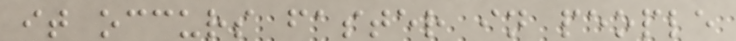it occurs faster in people
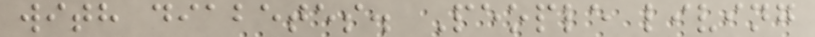with diabetes. People living
